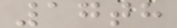17th
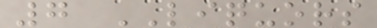7 LIQUORS
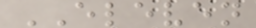ELEVEN
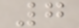7
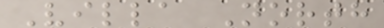Villa North
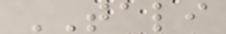TALI
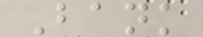Bank
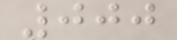000
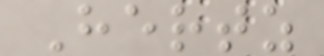Hertz
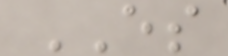ES
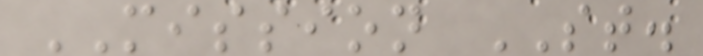MISSION ST.
